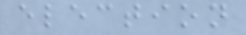election
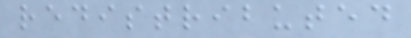redistributed
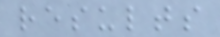results
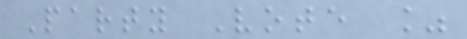Party Vote %
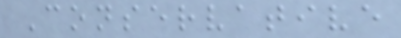Conservative
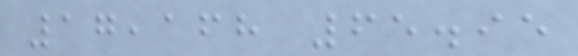17,168 65.95
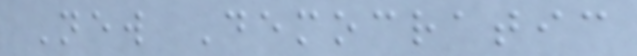New Democratic
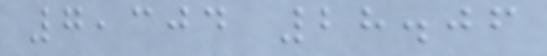7,304 28.06
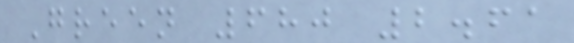Green 680 2.61
